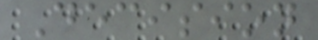Decision
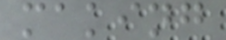making
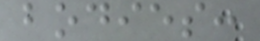bodies:
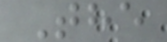The
